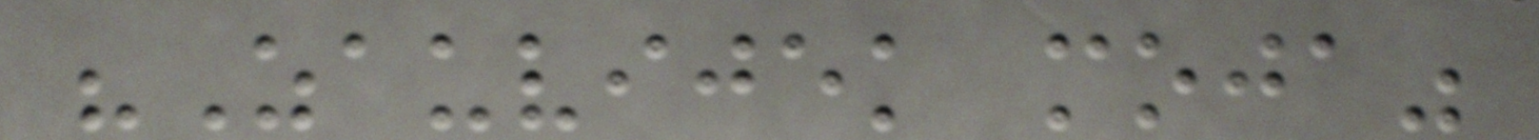"Zauvijek moja"
